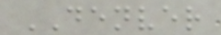DENVER
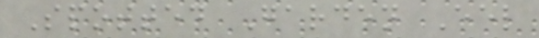Spotted Garden Eel
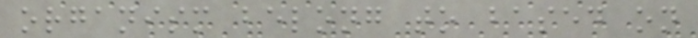organism belong to based on
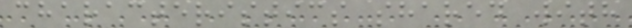characteristics shared with
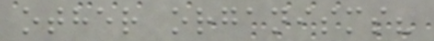other organisms?
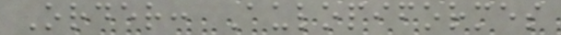Order: Aulopiformes
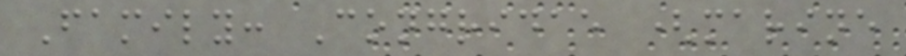Family: Congridae (marine
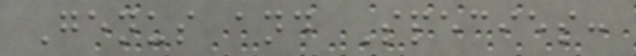Genus and Species:
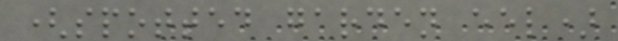(spotted garden eel)
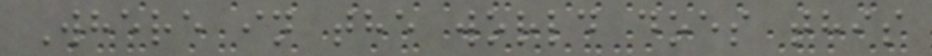Where in the world does this
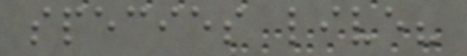species live?
